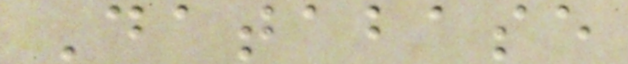Database
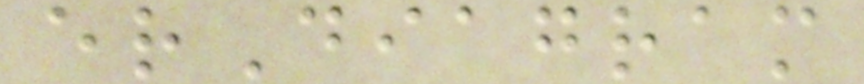erDiagram
